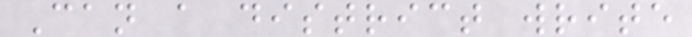Can a district write
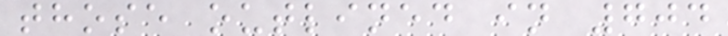those outlined in 704
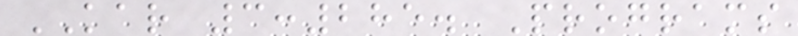KAR 3:285. Programs
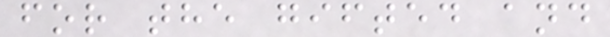for the gifted and
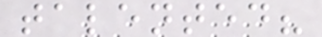talented?
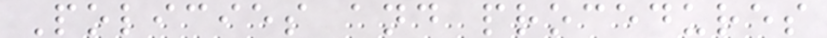Policies and procedures
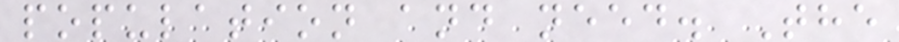population and need. The
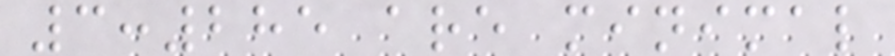3:285 are minimal
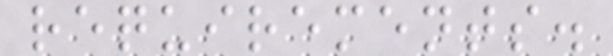requirements.
